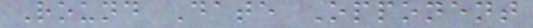Round Date Opponent
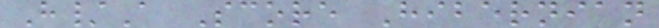H/A Score Hibernian
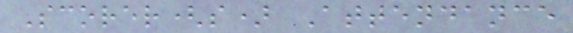Scorer(s) Attendance
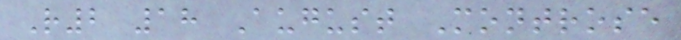R2 18 August Montrose
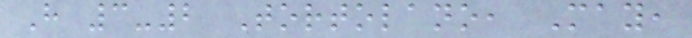H 3-2 Tortolano, May,
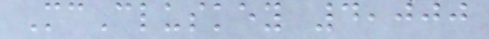McCluskey 4,000
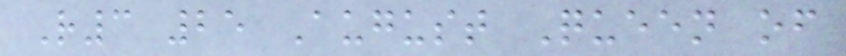R3 25 August Queen of
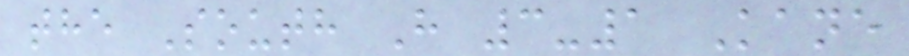the South H 3-1 Kane
